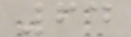64
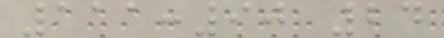111:90 24
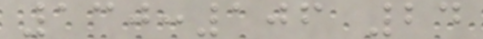130:106 24
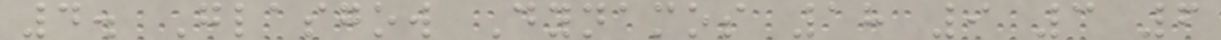4. Glasgow Dynamos 18 9 3 6
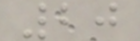20
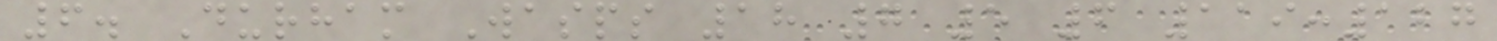6. Durham Wasps 18 7 5 6 119:127
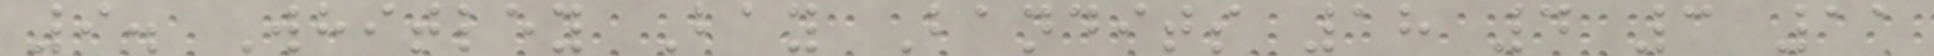9. Whitley Bay Bandits 18 4 3 11
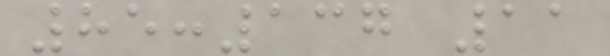85:137 11
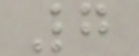7
